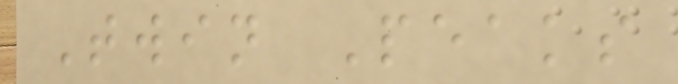Twin Peaks
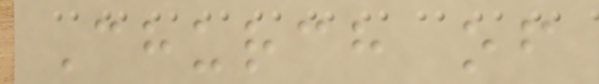Church of
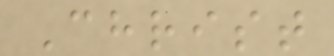Christ
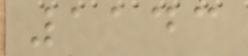1143
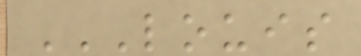LOUIS
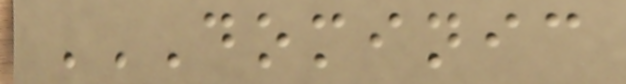DOMINIC
